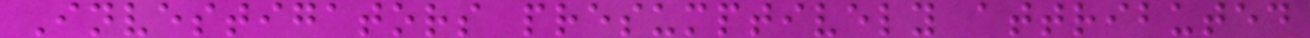Investigators presumptively attributed
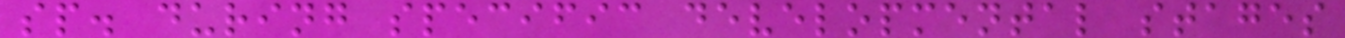sp. during specific developmental stages
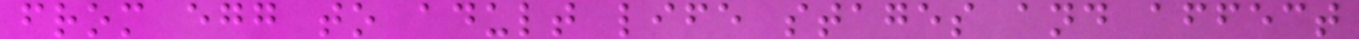from egg to adult life stages and affect
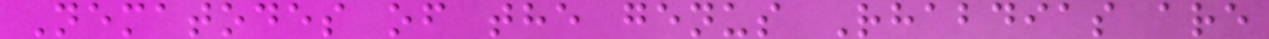Nematodes of the genus Rhabdias are
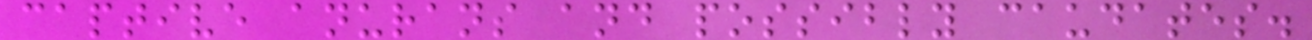captive anurans and possibly caudates.
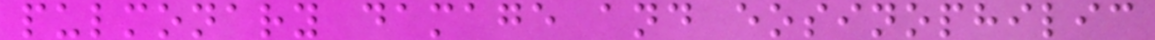pulmonary damage and eosinophilic
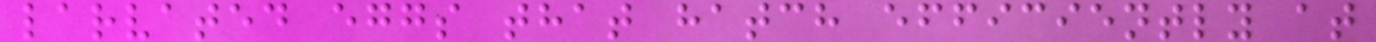larvated eggs that hatch efficiently at
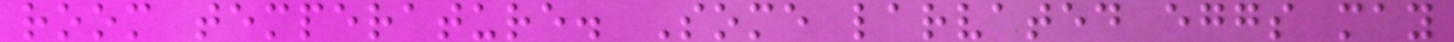room temperature. Some larvated eggs may
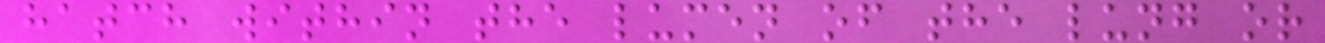hatch within the lumen of the lung or
